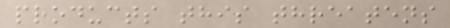products this threatens
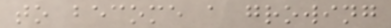to become a growing
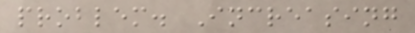problem. Increasing
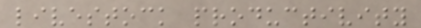livestock productivity
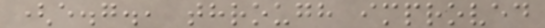(e.g., through improved
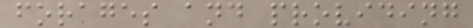forages and providing
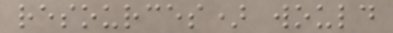resources) would
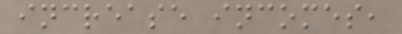increase incomes,
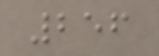256
